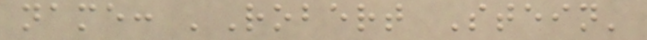name: 'Robert Stein'
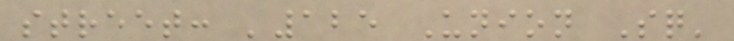street: '125 Union Sq'
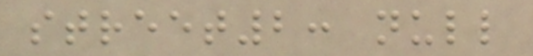street2: null
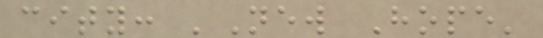city: 'New Hope'
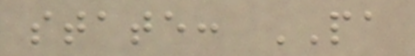state: PA
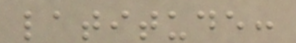latitude:
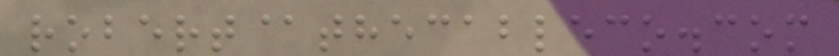robert@thecableco.com
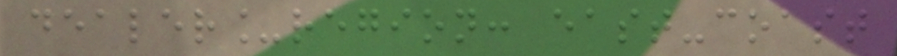dealer_region: east-coast
